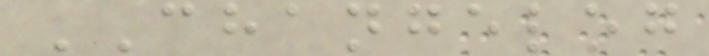CHANGELOG
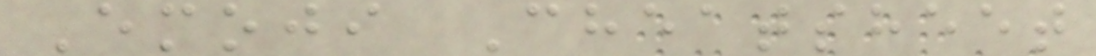Emoji Cheatsheet
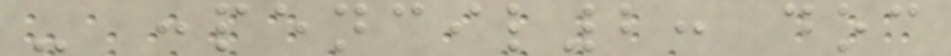- :pencil2: doc
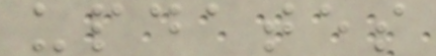updates
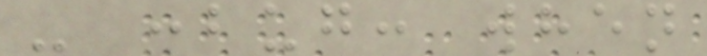- :bug: when
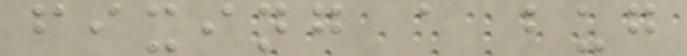fixing a bug
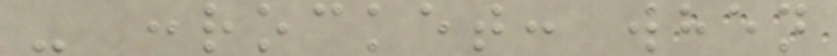- :rocket: when
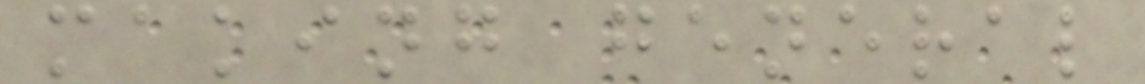making general
